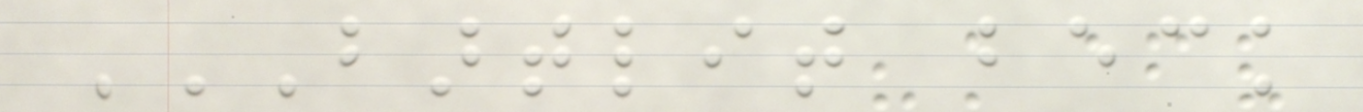BARTLIT BECK
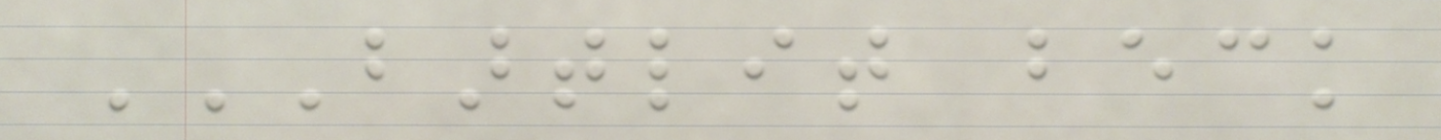BARTLIT BECK
